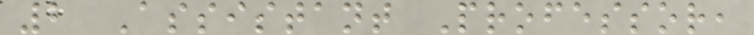2 Assistant Professor,
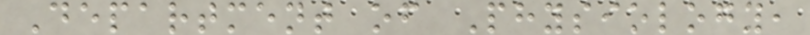Department of Physiology,
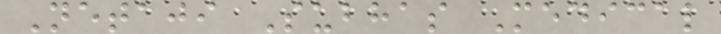Netaji Subhas Medical
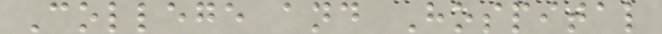College and Hospital
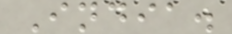India.
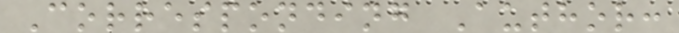Corresponding Author:
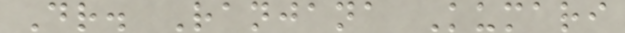Dr. Ranjana Kumari
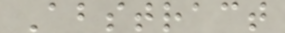Abstract
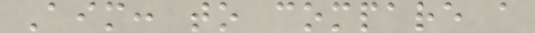Aim: to compare a
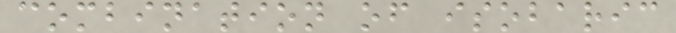combination of isobaric
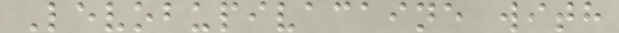Levobupivacaine with
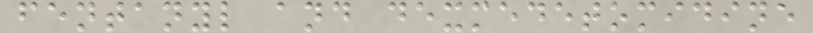fentanyl and dexmedetomidine
